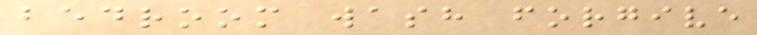bedroom wash forgive
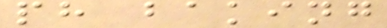ph baking
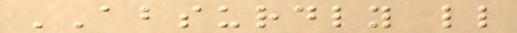ABSURDLY ll
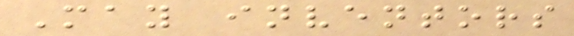May inventors
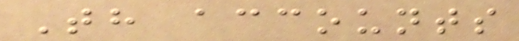Th accounts
